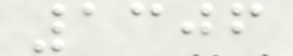1306
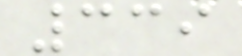339
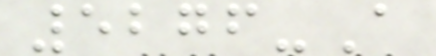5276-A
